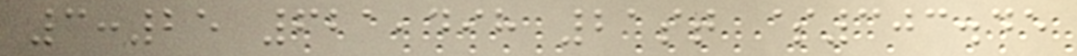3:25 621,498 21st $303.45
